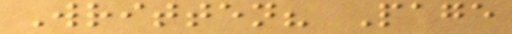Written? Page
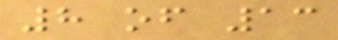8 of 13
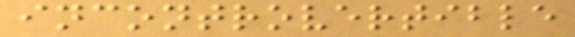incontrovertible
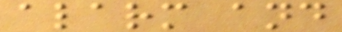alarm and
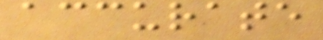accurate
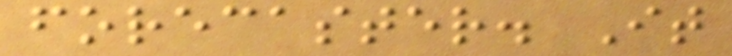forecaster. It
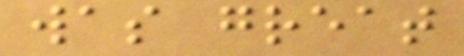was great
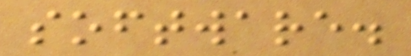software.
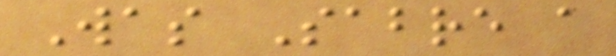Was Sabre a
